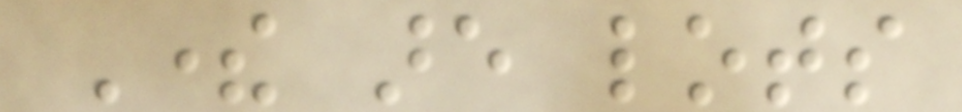There are lots
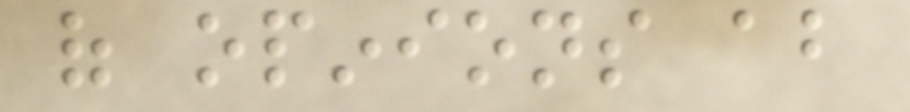of opinions about
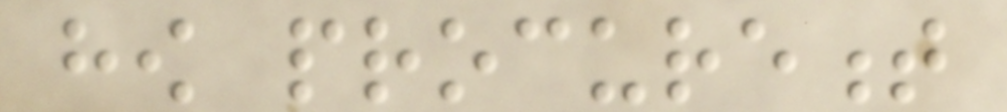how procurement
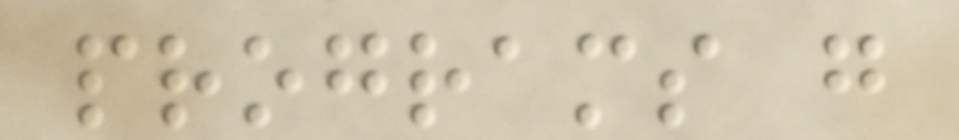programs go
